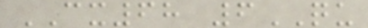CX68 6QU
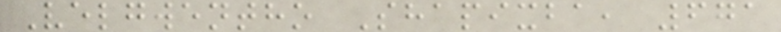Velgwentho Shapixba, 671
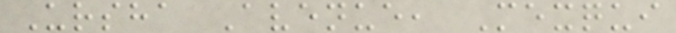Ursha Avenue, Mexqui
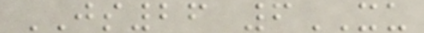JS26 6XU
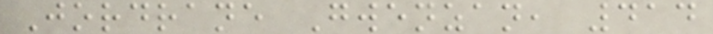Jordrane Gwenzan, 414
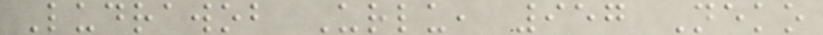Ludrawob Urlu, 957 Neko
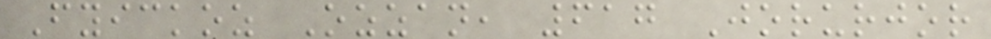Fyickoz Ozzan, 617 Jorurjor
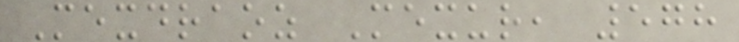Mexdraoz Mexur, 578
